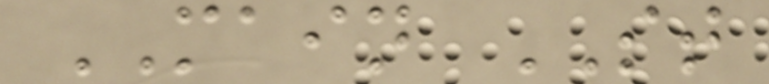MAIN ST
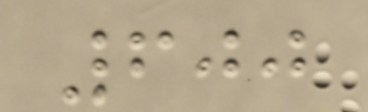600
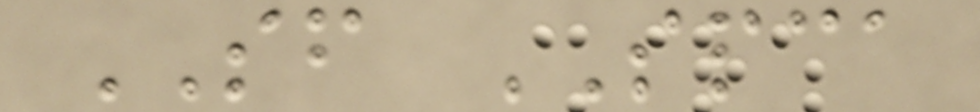SF SPCA
